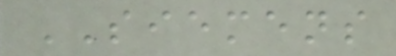SIEMENS
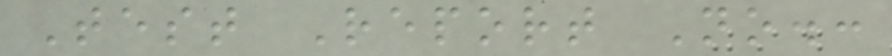Test Report No.:
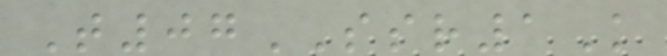T07SSR1K
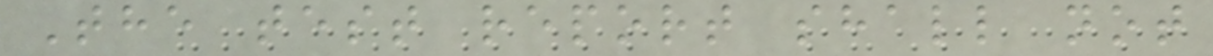The test report shall not
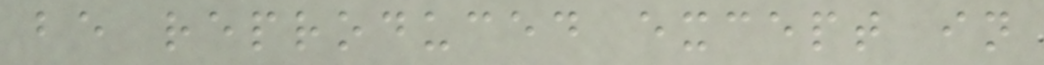be reproduced except in
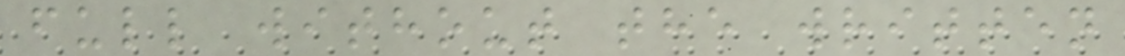full without the written
